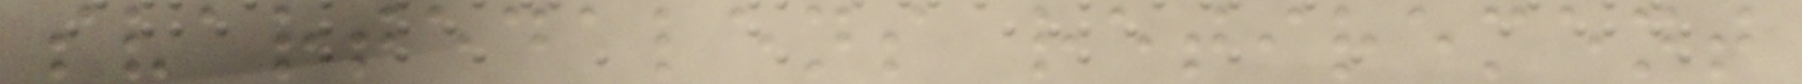svartedalens retirement
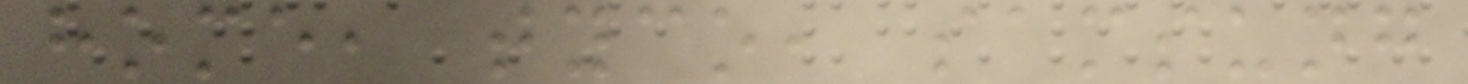home, tyco, samsung
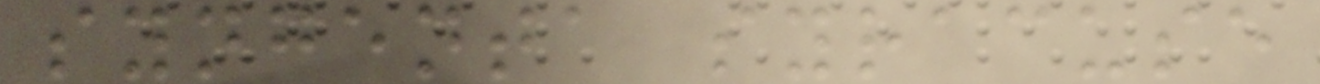syngenta syracuse
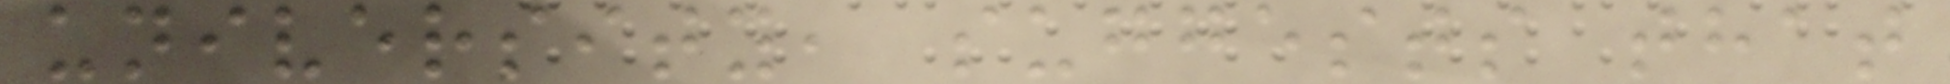university, suggests that
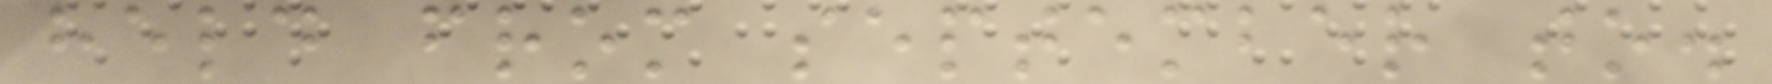held from september to.
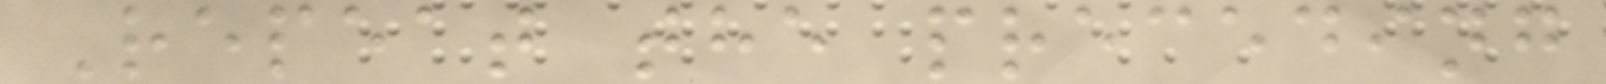Repeat the preceding
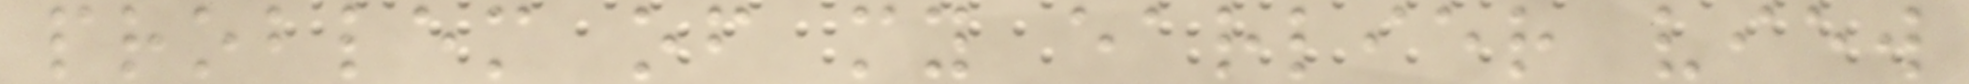problem of my earlier view
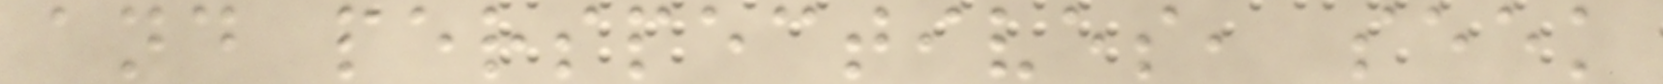and perspectives, seek
